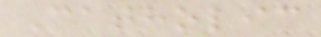Catholic
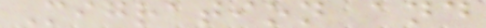Migration and
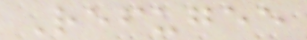Refugee
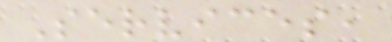Services,
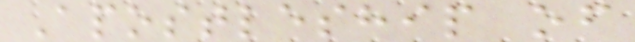Apostleship of
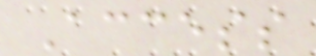Access
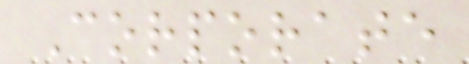Corporate
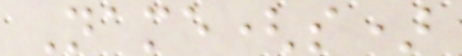Name(s)
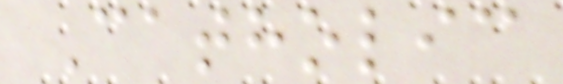Catholic
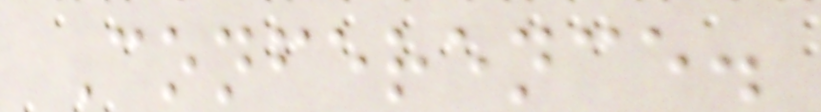Conference.
